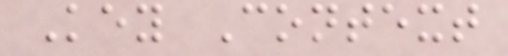Key Context
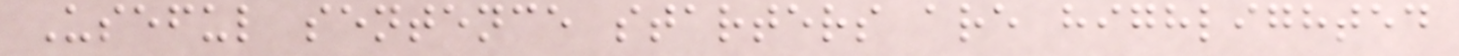Useful sentence starters are highlighted
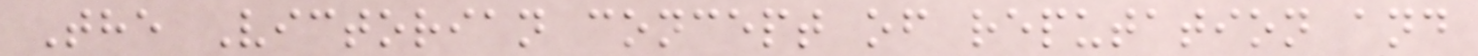The Victorian concept of reputation and
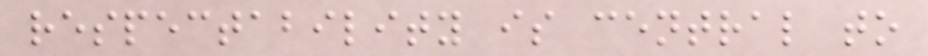respectability is central to
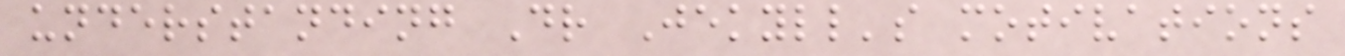understanding Dr Jekyll's motivations
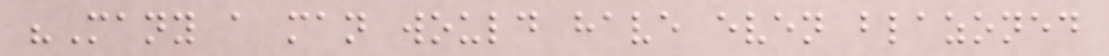"Many a man would have even blazoned
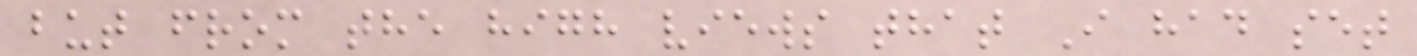but from the high views that I had set
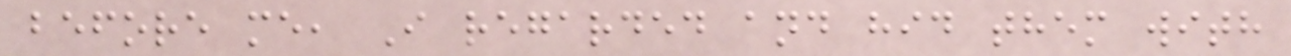before me, I regarded and hid them with
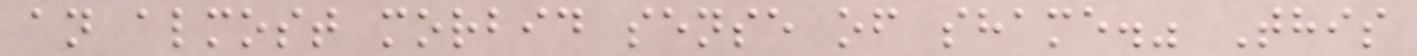an almost morbid sense of shame." This
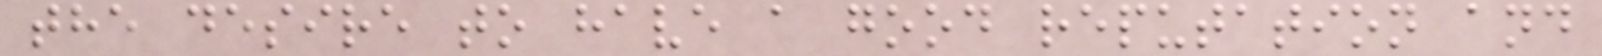the desire to have a good reputation and
